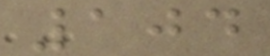104
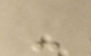-
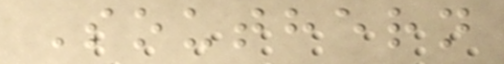Southern
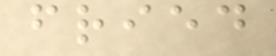fried
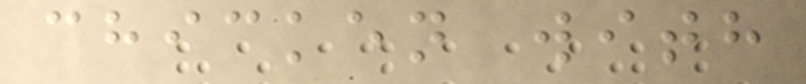chicken with
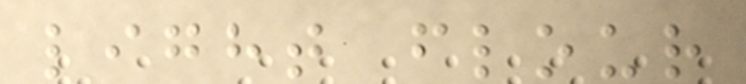light flour
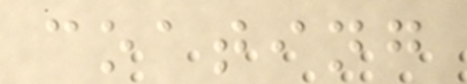coating
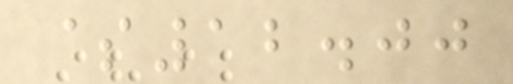$12.00
